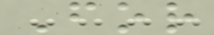For
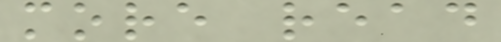more read
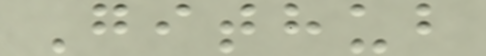Github
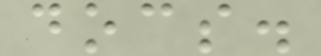docs.
